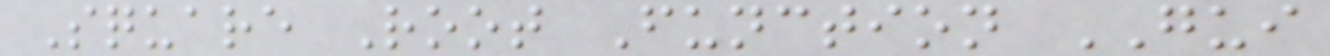Square Root Function GUI
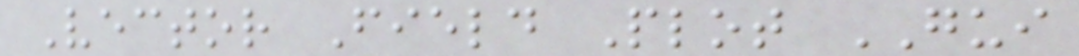Vector Field Plot GUI
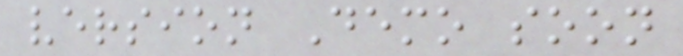version Demo soon
